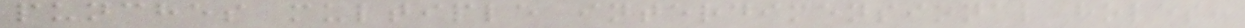punches multiple interdimensional holes:
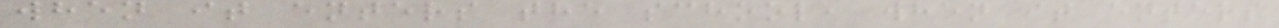when it enters the school, when it enters
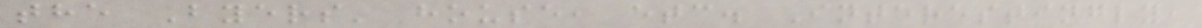the Byers' house, etc. Interestingly,
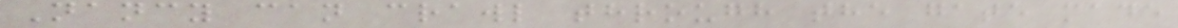Nancy can crawl through the gate made
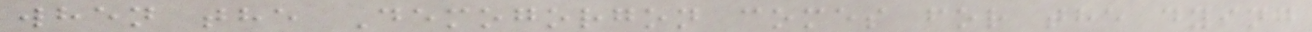when the Demogorgon comes for the dying
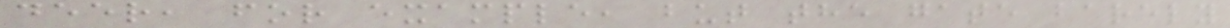deer, for example, but the gate barely
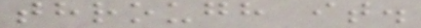through it.
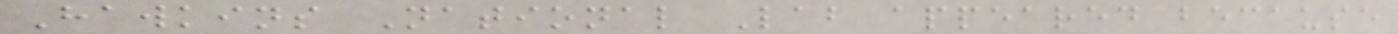Hawkins National Lab appeared because
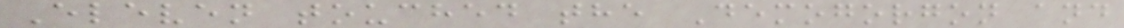Eleven touched the Demogorgon and
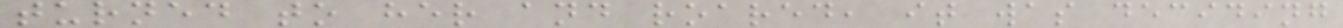turned to her and roared, it was deciding
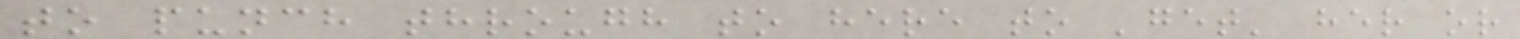to punch through to here to 'get' her or
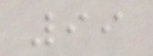99
